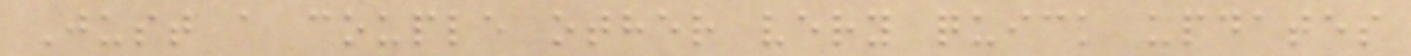Just a couple other very quick updates
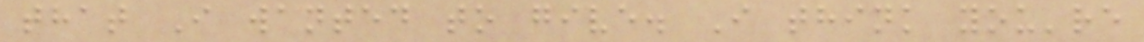that I wanted to give. I think you're
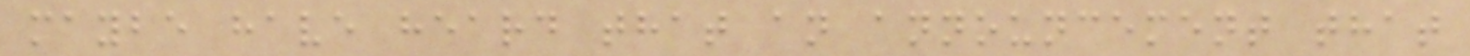maybe have heard that an announcement that
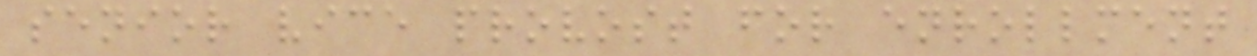senior vice provost for enrollment
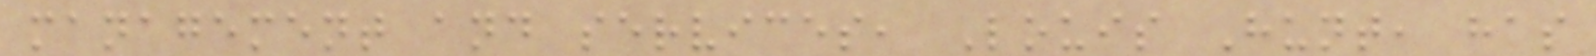management and services, Louis Hunt, has
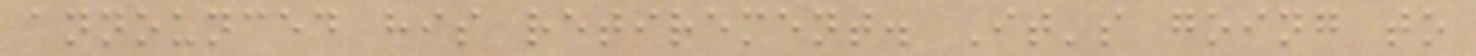announced his retirement. It's going to
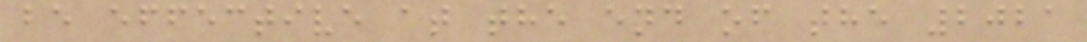be effective at the end of the 2021
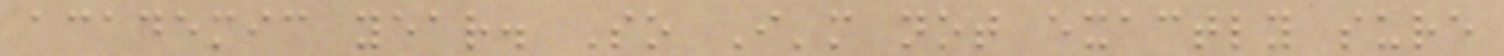academic year. So I'm not exactly sure
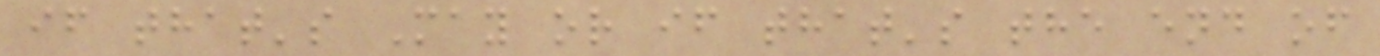if that's May or if that's the end of
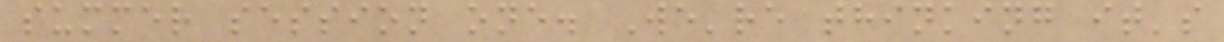summer session one. We're thinking it's
